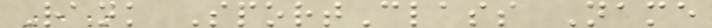Rank SportClass Name
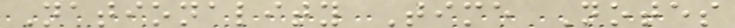Nationality Time Notes
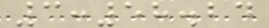3:58.24
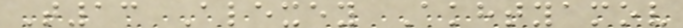T13 Alexey Akhtyamov
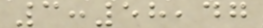3:58,47
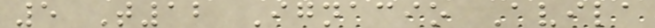5 T12 Ignacio Avila
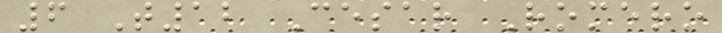6 T12 Cesar Romero
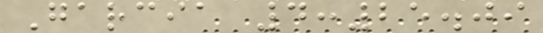Garcia 4:25.09
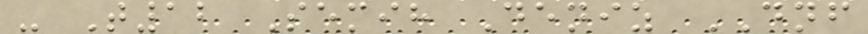- T12 Semih Deniz DNF
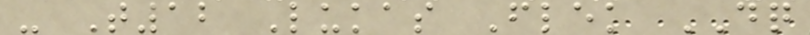- T12 Lukas Flek DQ
